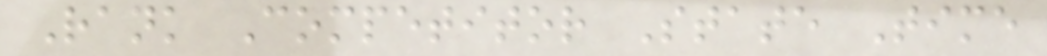Rank Competitor State Time
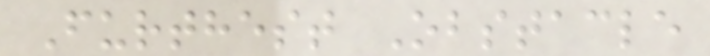Furthest Obstacle
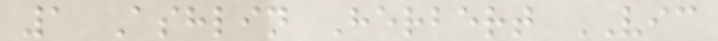1 Ashlin Herbert VIC
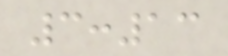3:13
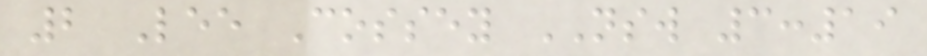2 Lee Cossey NSW 3:19
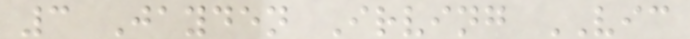3 Jayden Irving VIC
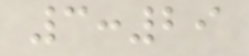3:29
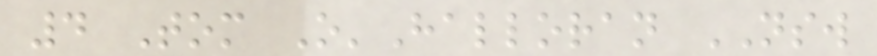4 Tom O'Halloran NSW
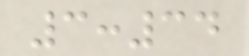3:34
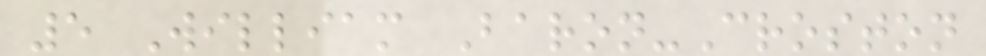5 William Baron-Croston
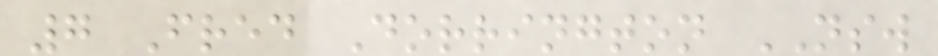7 Fred Dorrington NSW
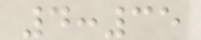4:35
